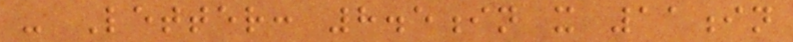- Letter: 8.5in x 11in
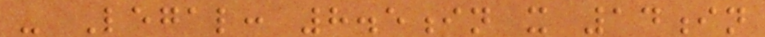- Legal: 8.5in x 14in
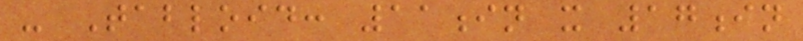- Tabloid: 11in x 17in
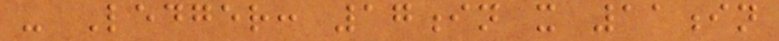- Ledger: 17in x 11in
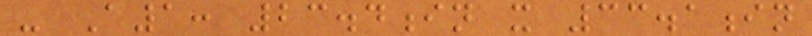- A1: 23.4in x 33.1in
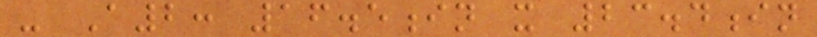- A2: 16.5in x 23.4in
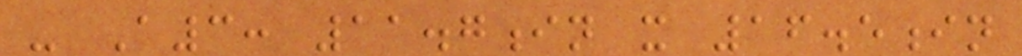- A3: 11.7in x 16.5in
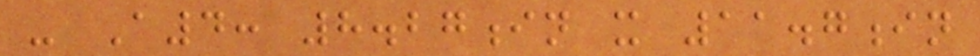- A4: 8.27in x 11.7in
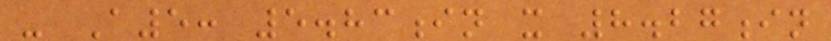- A5: 5.83in x 8.27in
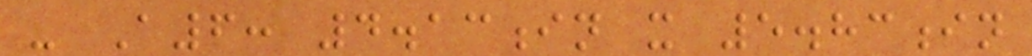- A6: 4.13in x 5.83in
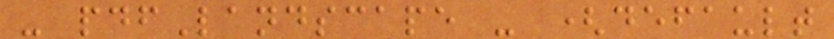- pdfLandscape - (default
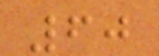60
